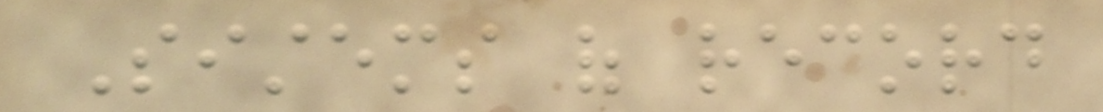Sistems of record
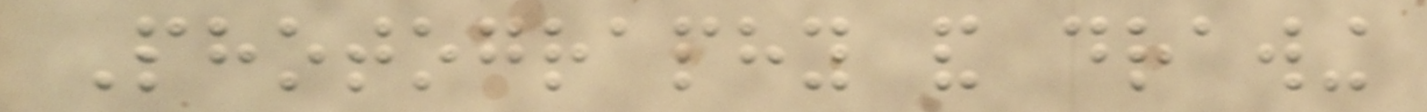Photography and drawing
